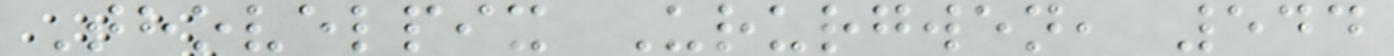Thovelpix Ururgwen, 544
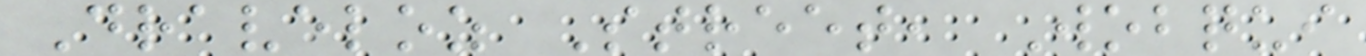Draveloz Street, Wobqui
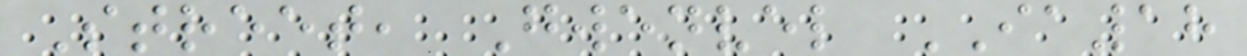Street, Gwenvel IA18
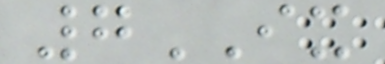7IX
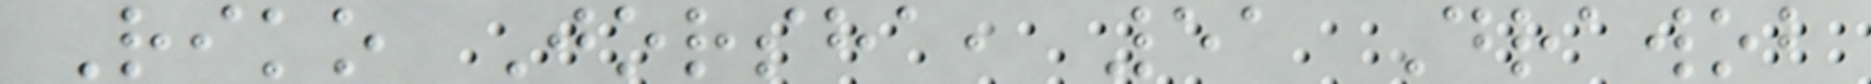Riko Jorsha, 51 Drawob
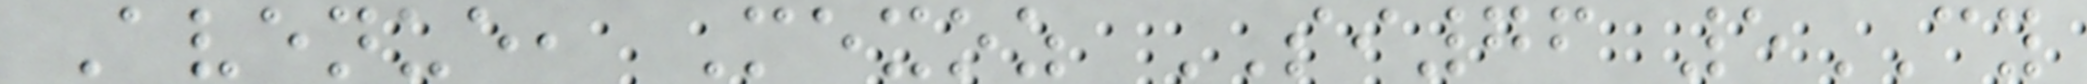Avenue, Mexoz SI76 5CY
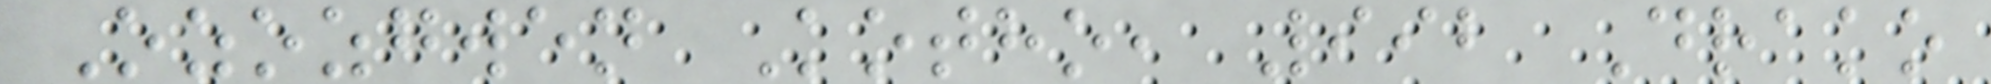Ozozgwen Kotho, 992 Drako
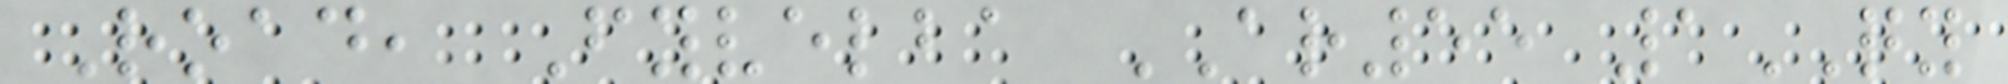Road, Fyvelba AR55 1QY
